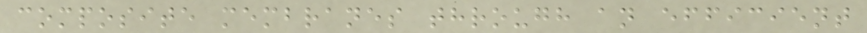composite membranes through an efficient
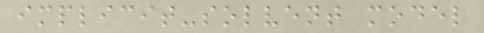implicit-solvent model
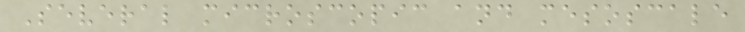Several microscopic and mesoscale
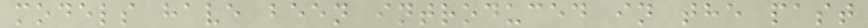models have been introduced in the past
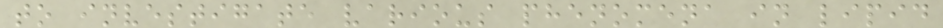to investigate various phenomena in lipid
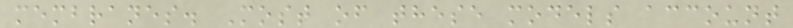membranes. Most of these models account
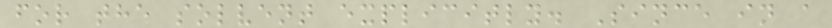for the solvent explicitly. Since in a
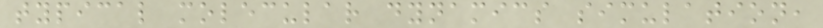typical molecular dynamics simulation,
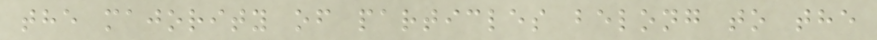the majority of particles belong to the
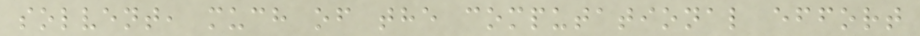solvent, much of the computational effort
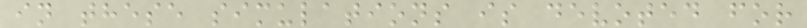in these simulations is devoted for
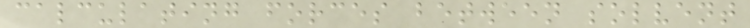calculating forces between solvent
